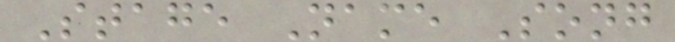Stage Name Song
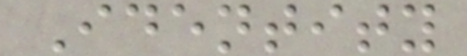Identity
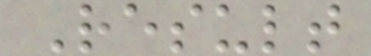Result
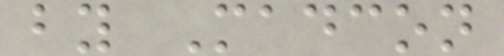by Madcon
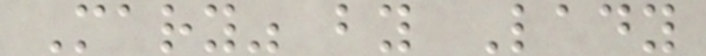Mary" by Lady
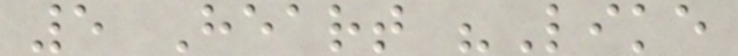5 Heart "Like
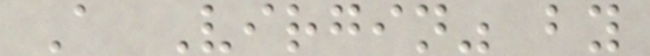A Virgin" by
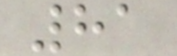81
